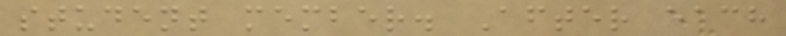student member. After each
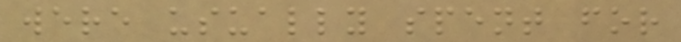were usually spent for
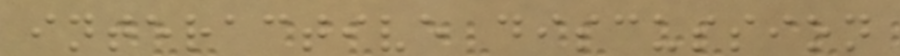interactive discussion
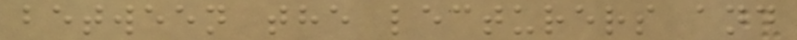between the lecturers and
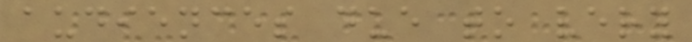audiences due to very
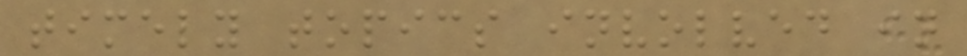timely topics involved in
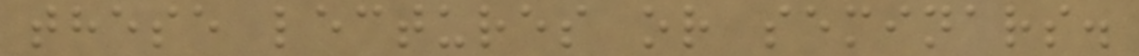these lectures or seminars.
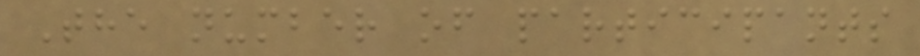The number of participants
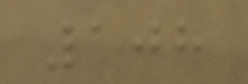108
